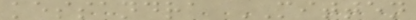kessandra MITTEN
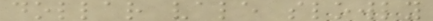dollar vale slowly
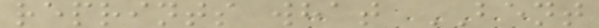reprints what BENT
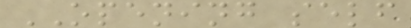OPENING self
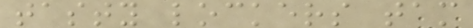tasty lockers tam
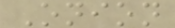Onion
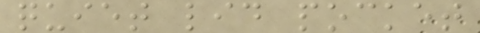quiet lid pocket
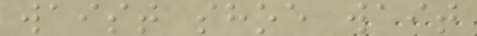waist shoe wait
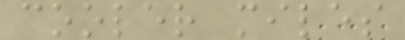cooler miles
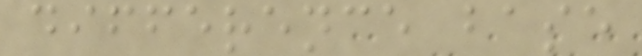difference base
